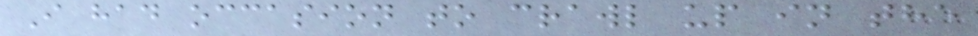I had occasion to crawl up in the
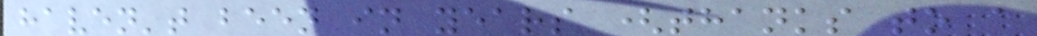haven't been in years (thanks to a
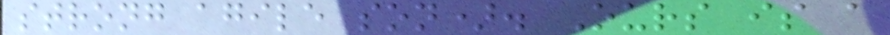strong agile son). Ours is a
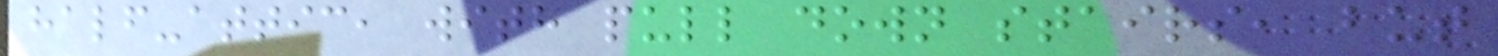half-attic, with pull down stairs, but
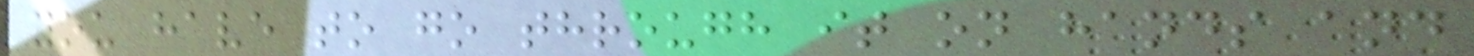you have to go through it on hands and
